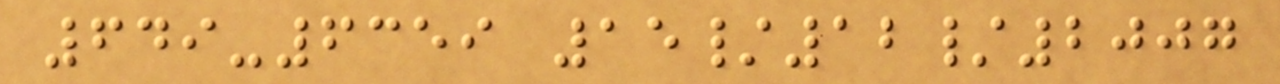649-6359 15/12/2007
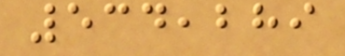534,289
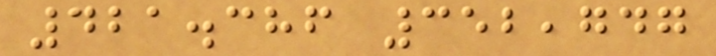421.386 352,747
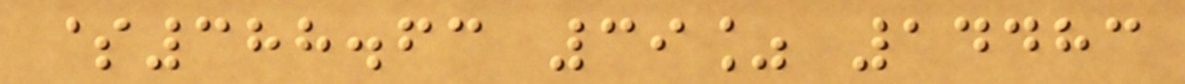$388.63 39% 14483
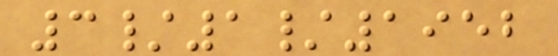3/1/1952
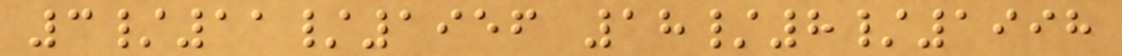3/11/1956 18/8/1998
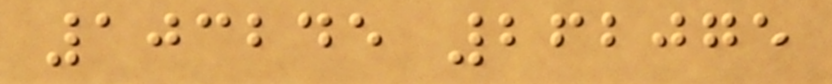103245 262075
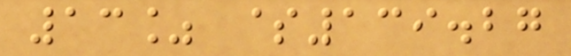13% $139.27
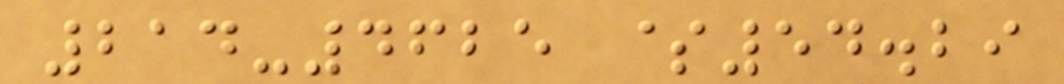214-4625 $54.29
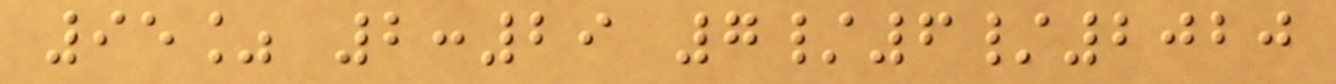95% 2:29 7/6/2020
